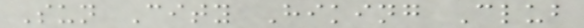Sun City Hiking Club
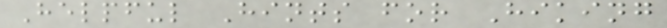Helpful Hints for Hiking
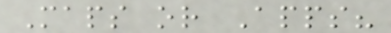Maps or Apps?
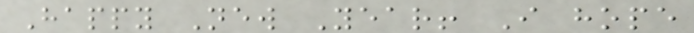Happy New Year! I hope
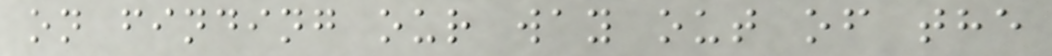on finding our way out of the
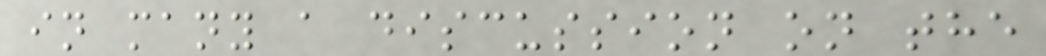in many a discussion on the
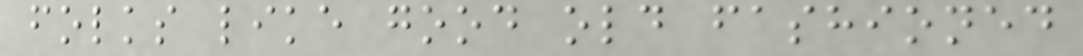folks like good old fashioned
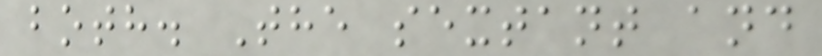both. The sextant and
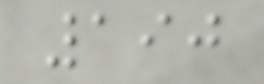190
